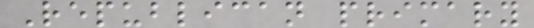Republican primary
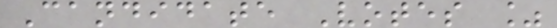Candidate Votes %
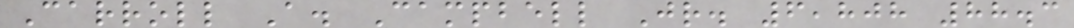Carroll A. Campbell Jr. 6,808 88.3
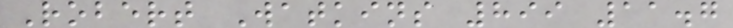Robert Watkins 899 11.7
